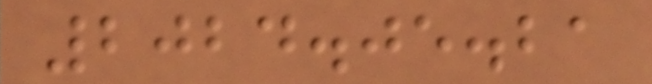2024.05.21
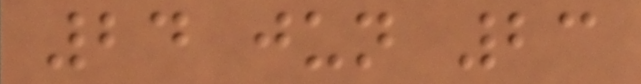24 jun 23
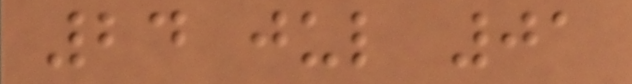24 jul 01
